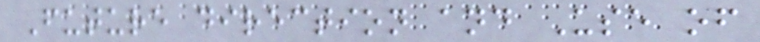Future direction and Use of
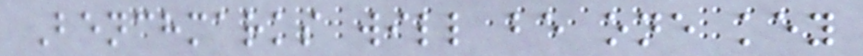Benchmarks will be one key
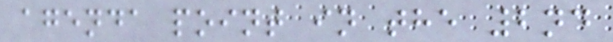agenda point in the 2nd
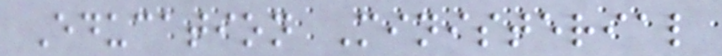Education Ministerial
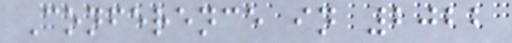Conference in 2022
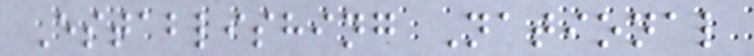Establishing National
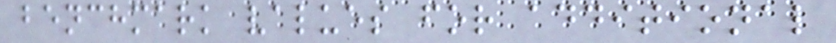benchmark values for additional
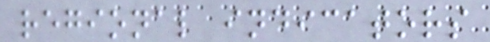regional indicators
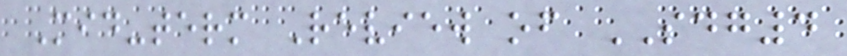Mid-term Review of SDG4
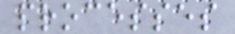processes
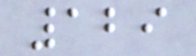129
